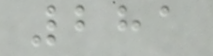281
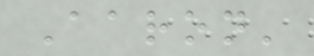Aaron'
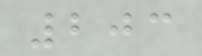203
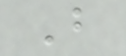B
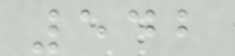542
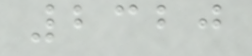2320
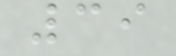39
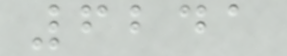6241
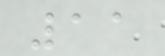11
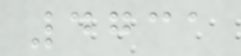4731
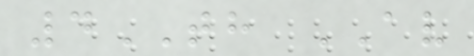4TH AV
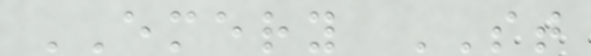EMERY ST
